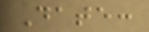Date:
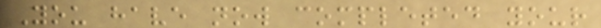You have now completed your
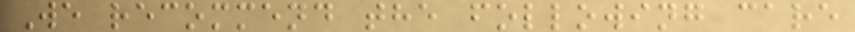We recommend the following care
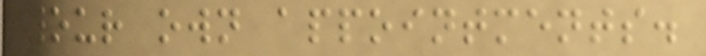your own appointments.
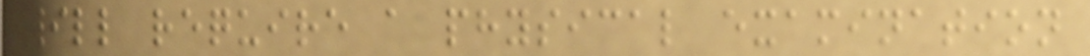will require a physical examination
